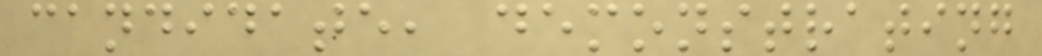candidate, demonstrating
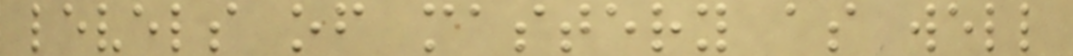levels of mastery as well
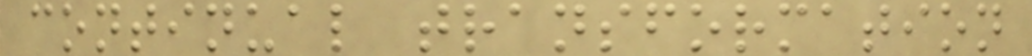continual transformation
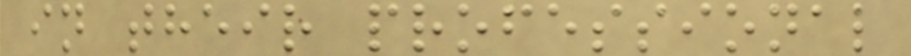in their professional
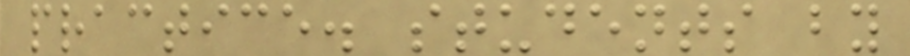practice. students by
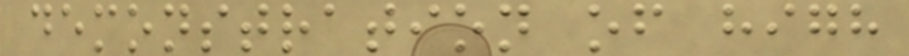demonstration of high
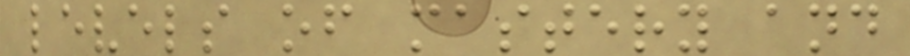levels of mastery and
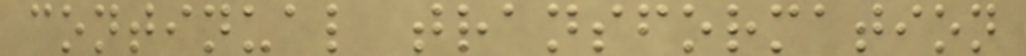continual transformation
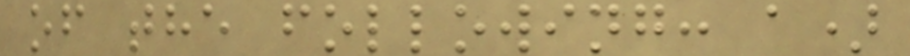of the following: a)
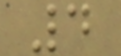4
